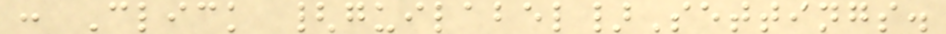: Click {guilabel}Settings.
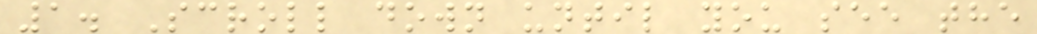1. Scroll down until you see the
